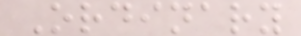Ordinary
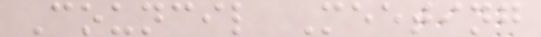Council Meeting
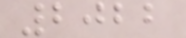2022
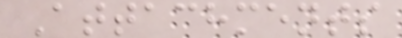Attachments
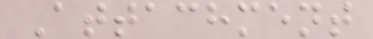Attachment
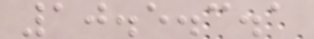10.5.3.1
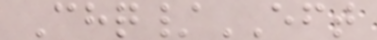Chq/EFT
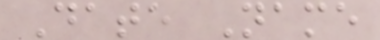Date Name
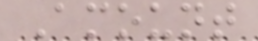Amount
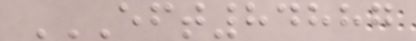EFT84887
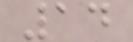14
